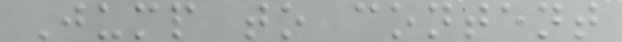Jump to content
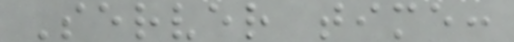Server time:
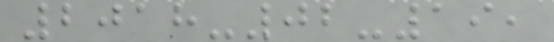2018-02-19,
